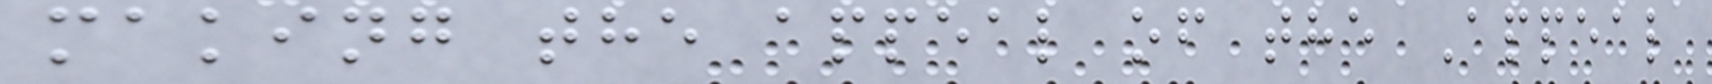making the appeal of the Appeal
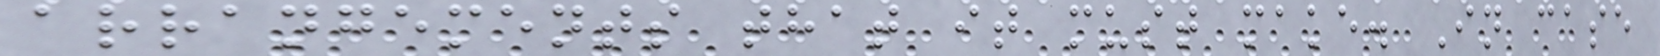arrangements that it must make. In case
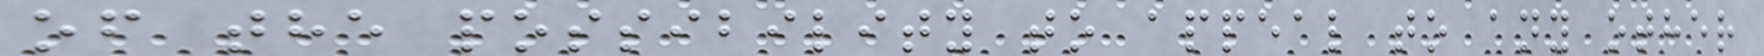of the possibility to appeal to any other
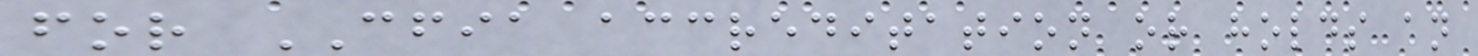for CFIA accreditation or holds an
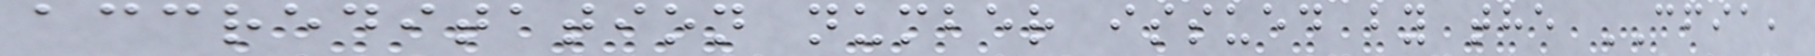accreditation number issued by the CFIA,
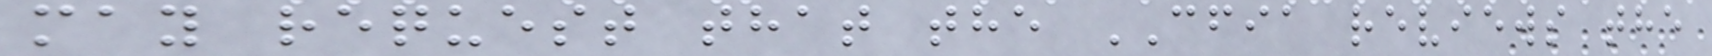may request that the CFIA reviews the
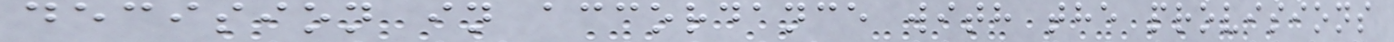decision in accordance with the provisions
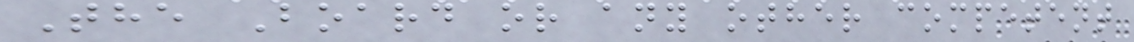The Board or any other competent
